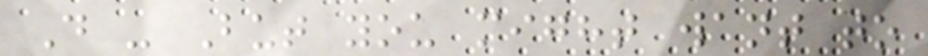D - But you might want to
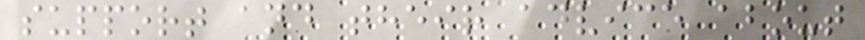support and their advice about
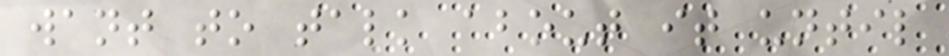want to talk about it until
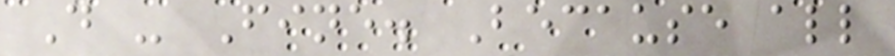D - Fine. Because all
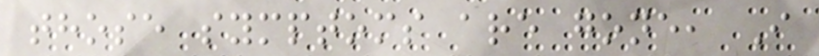those symptoms are gone, I
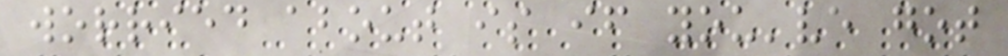worried about is if you've got
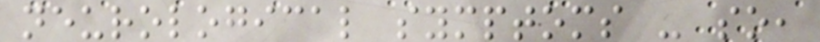neurological symptoms - so,
